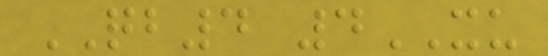QB4 4XU
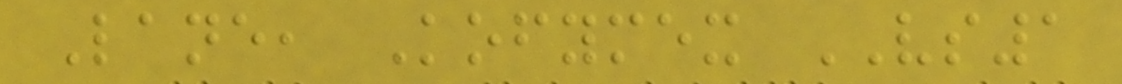Lane, Kofymex VS1
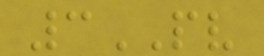3PV
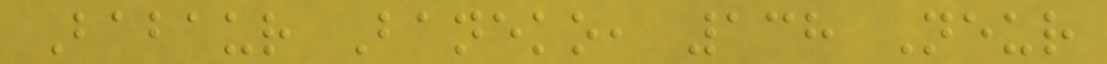Babaur Baneko, 138 Neur
